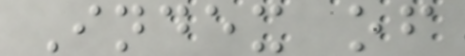Index of
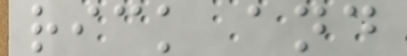rick and
